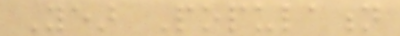Year Population
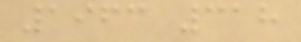1963 318
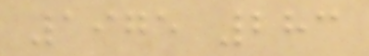1975 283
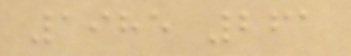1985 261
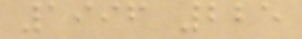1996 225
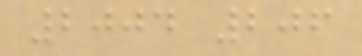2004 206
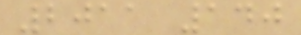2011 140
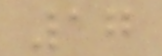17
